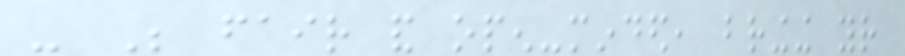- Be fair and open-minded, bringing your
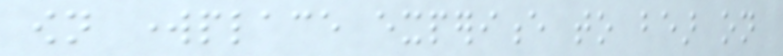own workplace experience to bear on
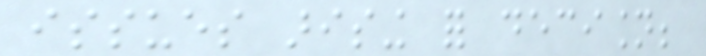issues arising for decision;
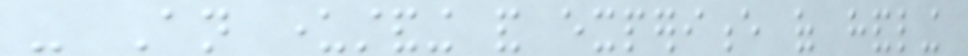- An understanding and experience of handling
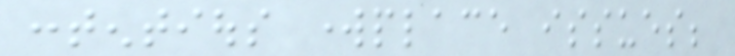contentious workplace issues;
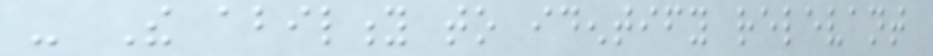- The ability to identify relevant
